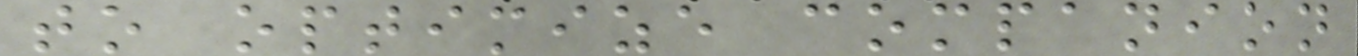to optimize companion
